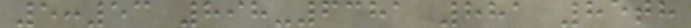5:53 898-6381 881 85th
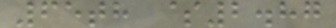65th $2.87
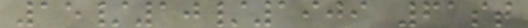15/10/1909 61st
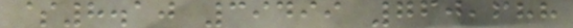$8.10 39499 760,688
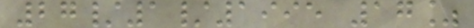27/1/1995 17%
